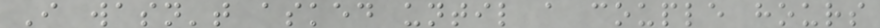I wasn't asked until a couple hours
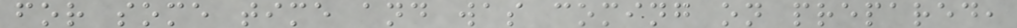for some time and was coming on prepared,
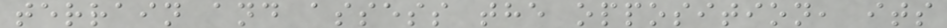terrain and assess the opposition, its
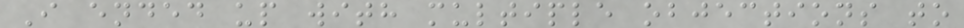I ended up with multiple objections to
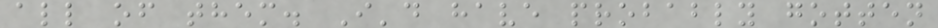all of them. I'd have probably gotten
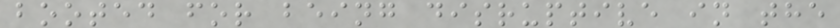booted for being disruptive in the
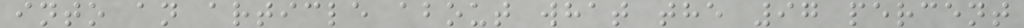into an article about what the 97 percent
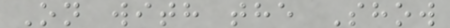On with the Show
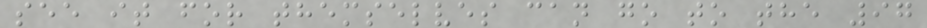see it for themselves can go to the 97
